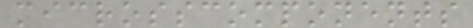microsscomponents
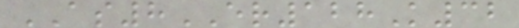AS8ER128K32
